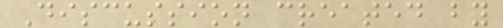Discussion created by
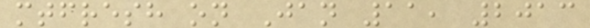mtfresh on Jan 11, 2013
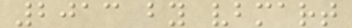2013 by vbmart
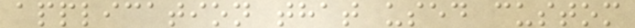application that used custom
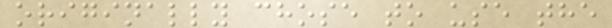originally chose to use the
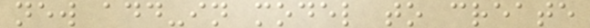new add-in model to create
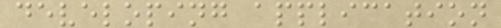developing application
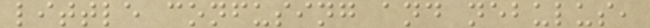little confusing and nebulus,
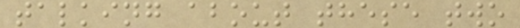talking about these two
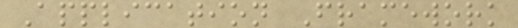Application Framework
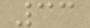33
